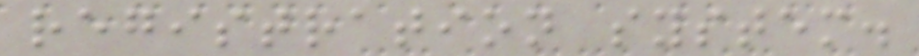registration system.
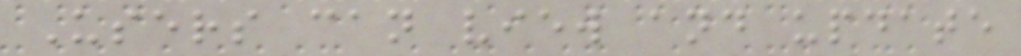Users can view and update
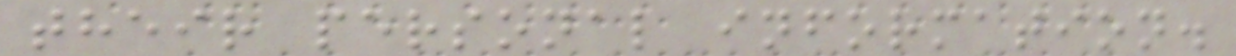their personal information.
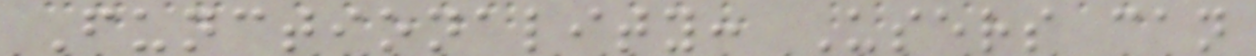Functionality: Users can
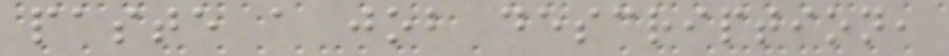paste a job description,
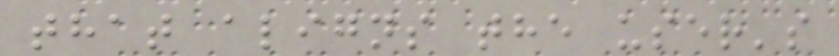that aligns the user's
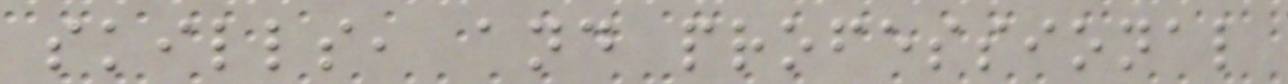skills, and professional
